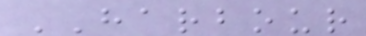HARBOUR
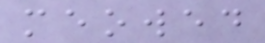meowed
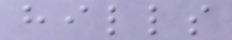hills
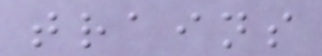trains
